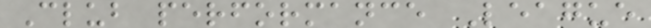Club performance League
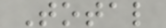Total
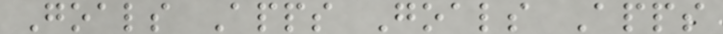Goals Apps Goals Apps
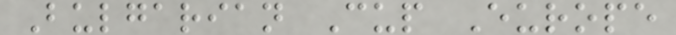Bulgarian Cup Europe
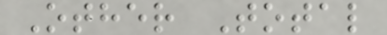Other Total
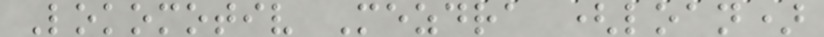Lokomotiv Mezdra (loan)
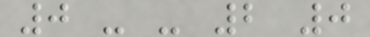0 - - 2 0
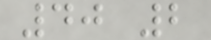40 2
